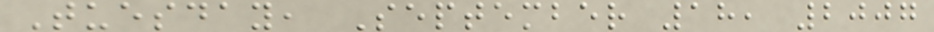Tuesday, September 18, 2007
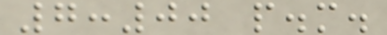7:00 p.m.
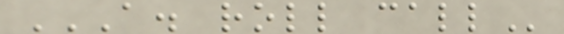A. ROLL CALL
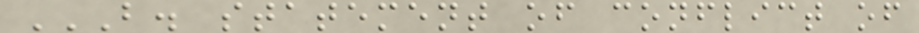B. STATEMENT OF CONFLICT OF
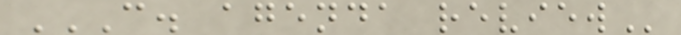C. AGENDA REVIEW
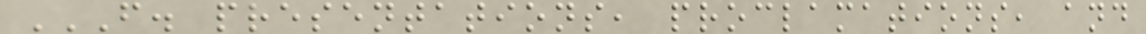F. PRESENTATIONS, PROCLAMATIONS, AND
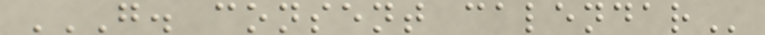G. CONSENT CALENDAR
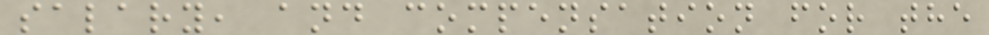salary, and compensation for the
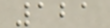121
